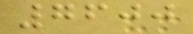7600
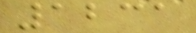1231
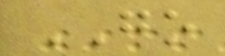GO
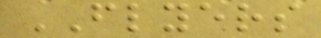FLYERS
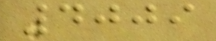4009
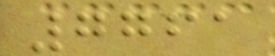7761
